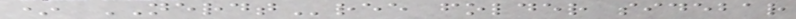* NERDTree folder sidebar
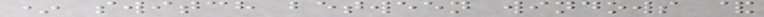* switch between windows &
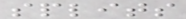splits
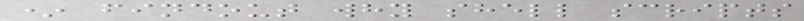* findout why shell scripts
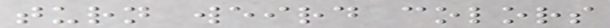turn weird colors
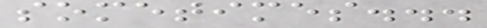sometimes...
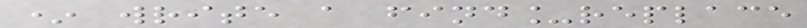* write a find_replace
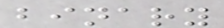binary
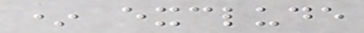* exclude
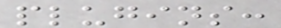plugins:
